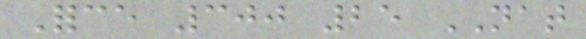Force 300 25 NAT
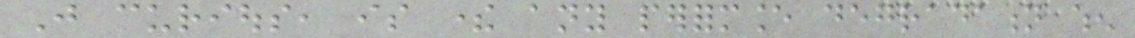Just curious, is there any performance degradation when
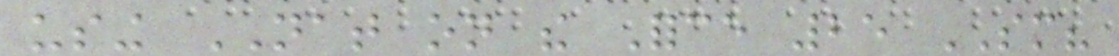using NAT on the Force 25 SM?
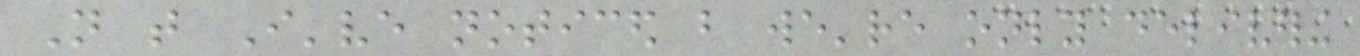Not that I've noticed but we're only delivering
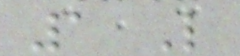1 Like
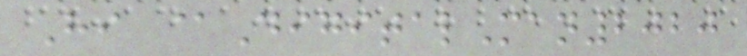Hi @DigitalMan2020
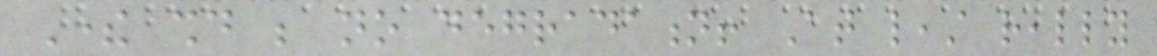There should be no degradation! At least really
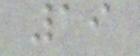19
